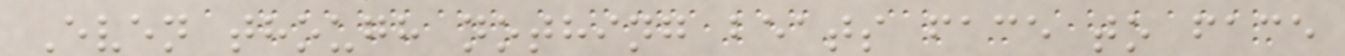Even though nothing beats face to face
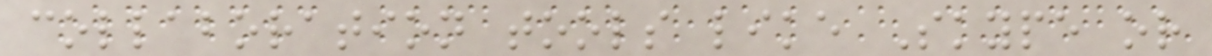collaboration tools like Skype or
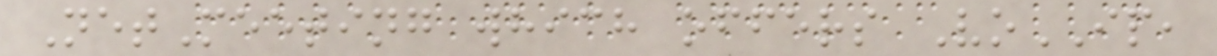NetMeeting which offers VoIP,
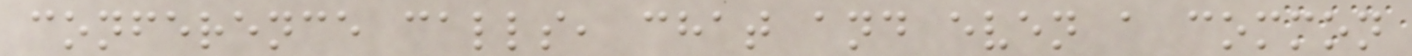conference calls, chat and even a common
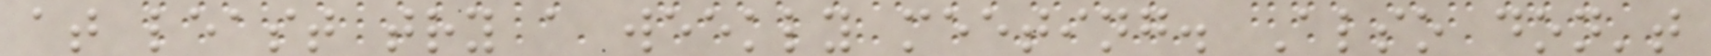at least try a weekly meeting. Also don't
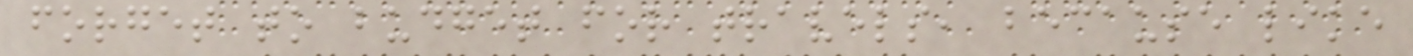forget to budget for travels, because like
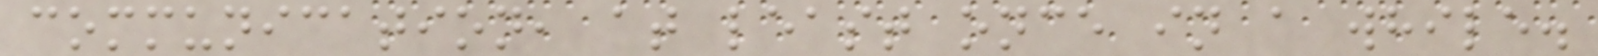communication, at least once in a while.
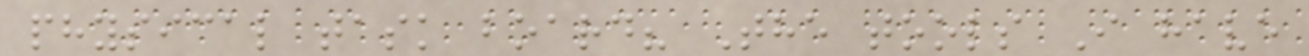physical task board? The tools I have
